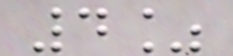4%
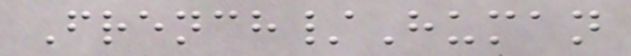French/Human
